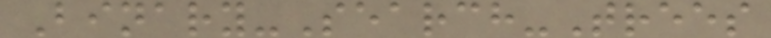Binary-Search-Trees
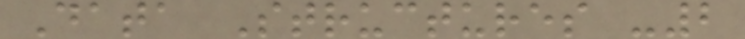Data Structures -2
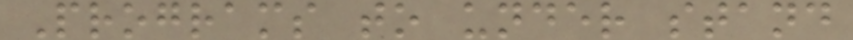Programs to under stand
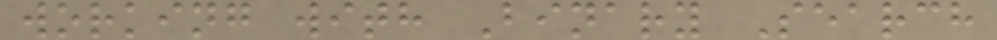working with Binary Search
